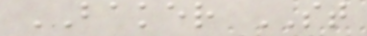BAKER ST
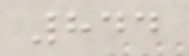844
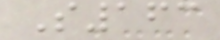S163
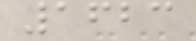1623
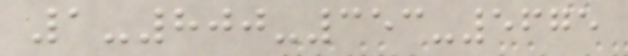1-800-353-5675
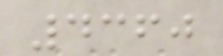4360
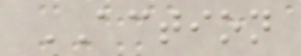ACTION
